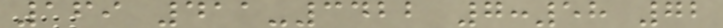169 411-3422 7:58 72
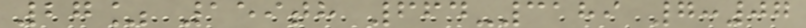27% 159th 664-3189 7:07
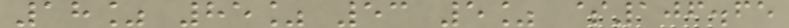18% 85% 53 5% $106.65
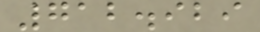712.929
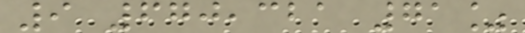9 670,321 71%
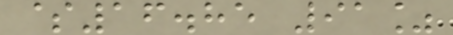$16.85 91%
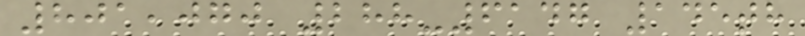801,070 288-6147 145th
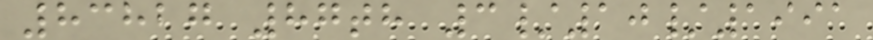83827 87th 3/10/1991
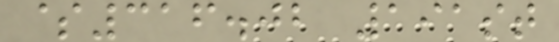$316.02 191st
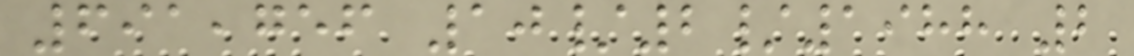691,756 10/2/1988 2
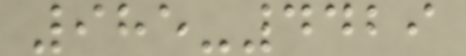985-4429
